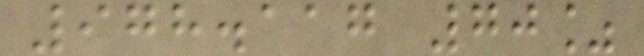978.117 70%
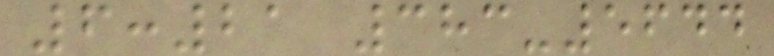6:21 383-5644
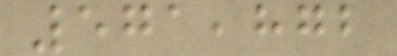571,872
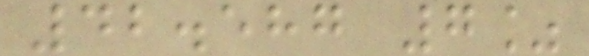42.587 7%
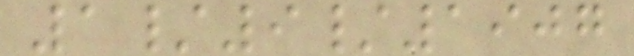1/9/1907
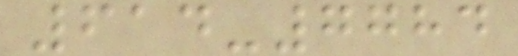614-7784
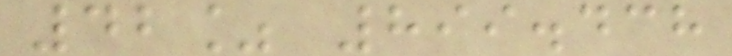42% 899.438
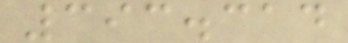393.314
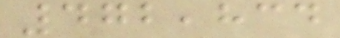472,834
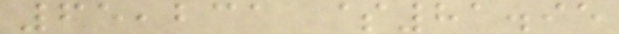65,231 $81.95
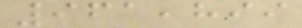961,899
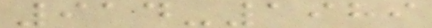914-1989
